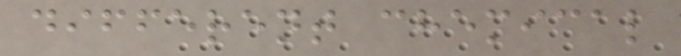different chemical
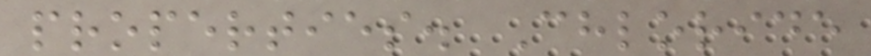properties. Chloride
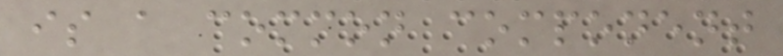is a common component
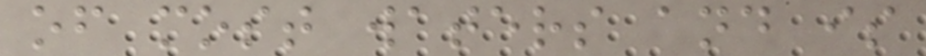of most waters and is
